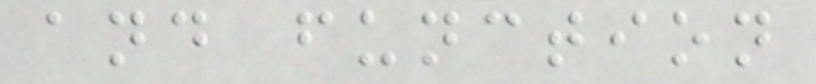and function
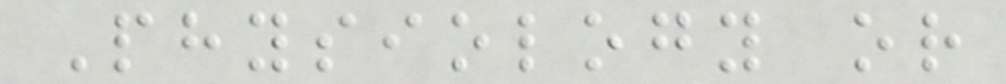Physiology or
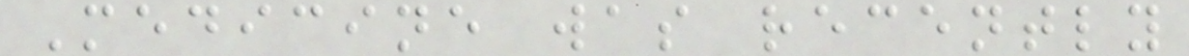Medicine was recently
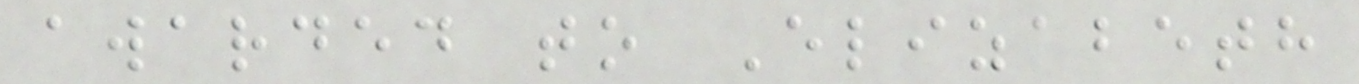awarded to Elizabeth
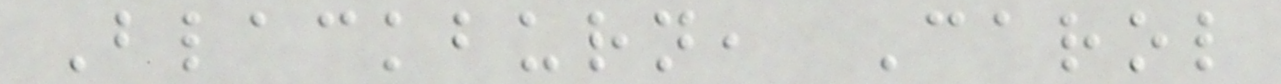Blackburn, Carol
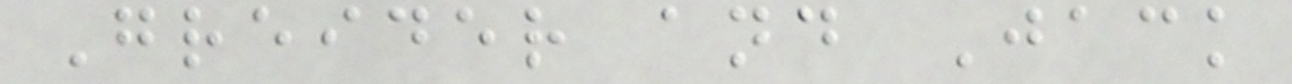Greider and Jack
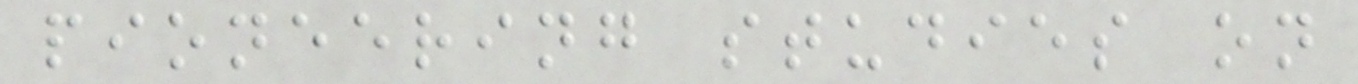pioneering studies on
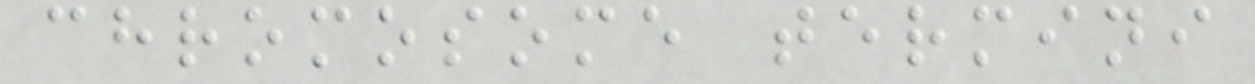chromosome termini
